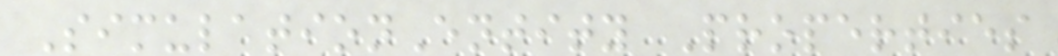SimulationEntity Properties
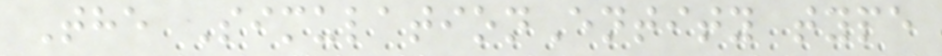The SimulationEntity type
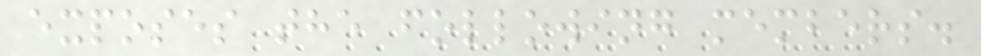exposes the following members.
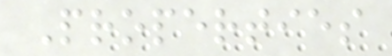Properties
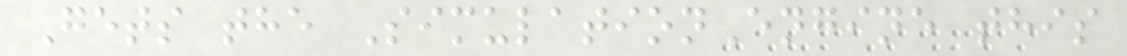Gets the SimulationEngine this
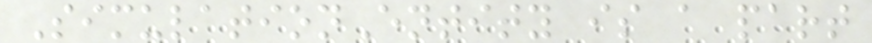SimulationEntity is a part
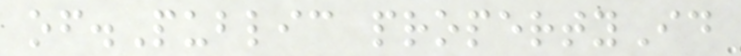of.Public propertyId
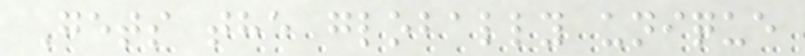Gets the globally unique
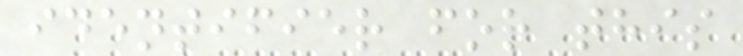identifier for this
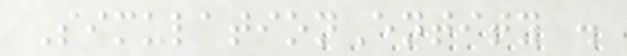SimulationEntity .
